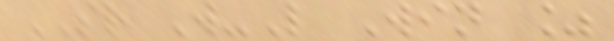SR W-L Win %
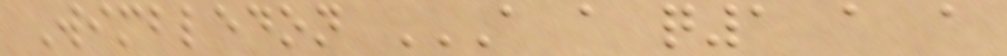Wimbledon A A Q1 A A
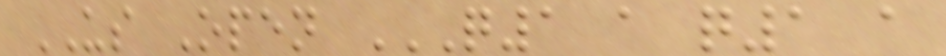US Open Q1 A Q1 A
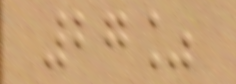27%
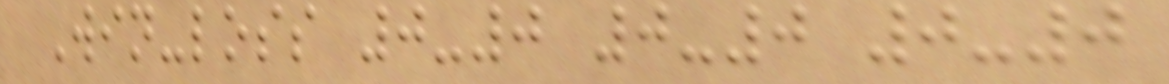Win-loss 0-0 0-0 0-0
